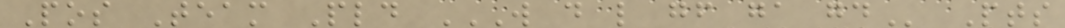Pos Team Pld W D L GF GA GD Pts
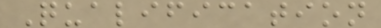Qualification
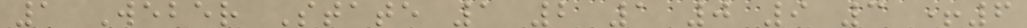1 Weber State 1 2 1 0 9 3 +6
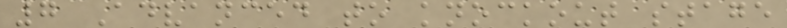7 Advanced to knockout stage
